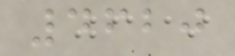4620
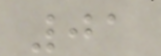01
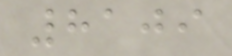8109
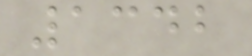1342
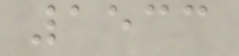1533
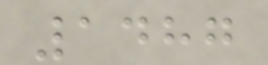1487
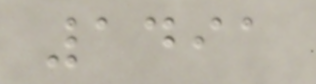1491
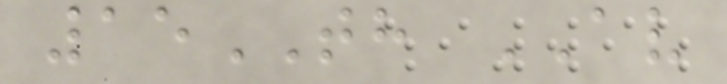15TH AV
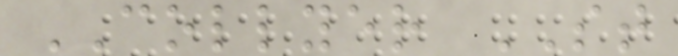COLLYER ST
